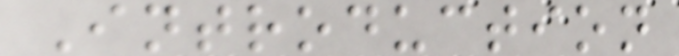Introduction
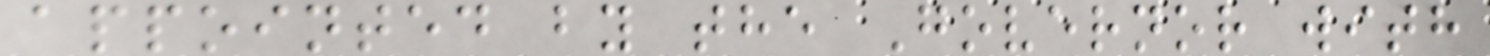appointed by the Governor with
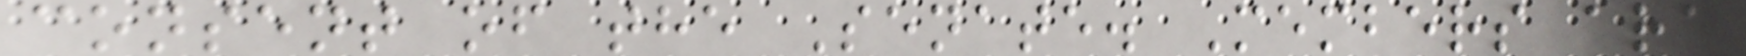consent of the Senate. Members are
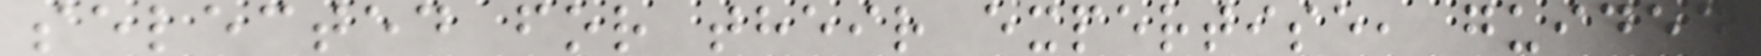selected for their expertise, guided
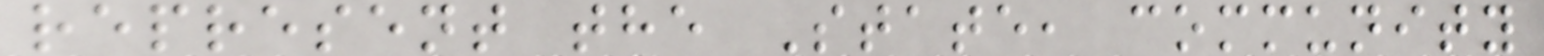represent the State, community
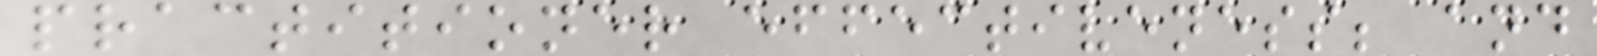practitioner effectiveness; and
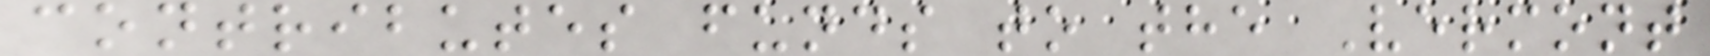contributes funds to the Vermont
